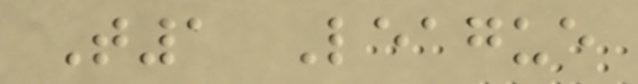T1 League
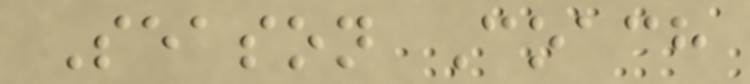Season Coach
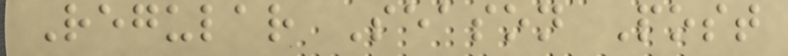Regular Season Post
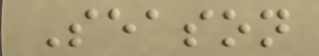Season
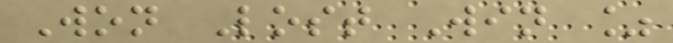Won Lost Win %
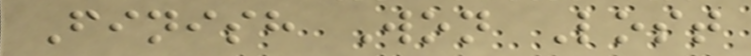Finish Won Lost
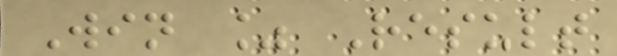Win % Result
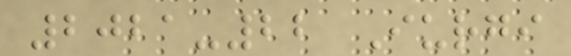2021-22 Iurgi
